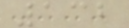132
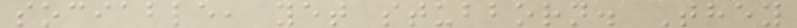sociable, yet stubborn. They
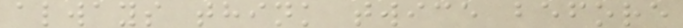always think twice before
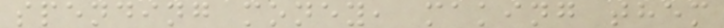spending money, making them
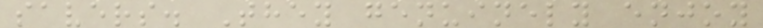savers. They genuinely enjoy
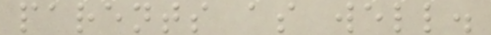parents as well.
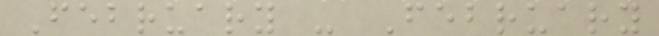February - February
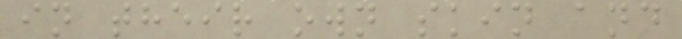in their own skin and
